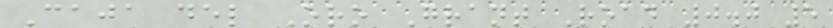Caja del Oro Grant Road 0.0 5
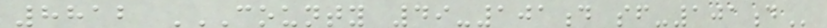8812 COUNTY 49-101D SF-101D
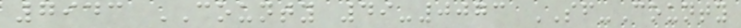7943 COUNTY 49-0073 SF-County
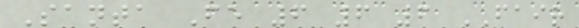Santa Fe 6 6 6 FAIR
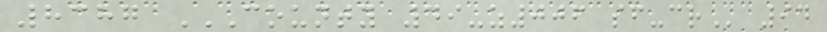8387 COUNTY 49-Z006 SF-CR 94
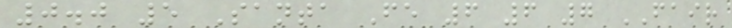0.0 5 Santa Fe 6 6 7 FAIR
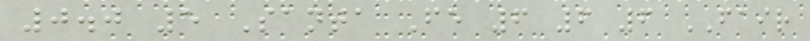0.0 5 Santa Fe 6 6 6 FAIR
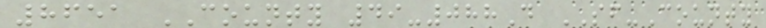8651 COUNTY 49-088D SF-County
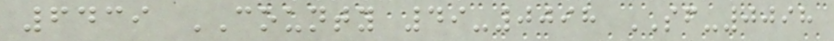6439 COUNTY 49-0098 SF-0098
